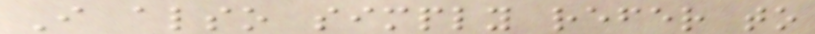I also simply refer to
